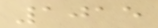1015
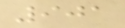901
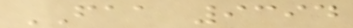FAA 9394
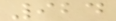924
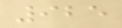925
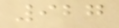927
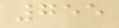755
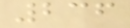236
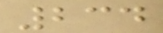234
